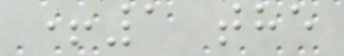+1 the
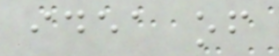idea of
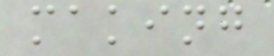making
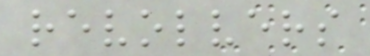revolvers
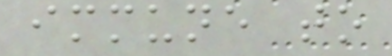immune to
